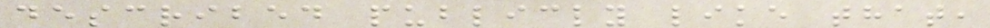described publicly like that,
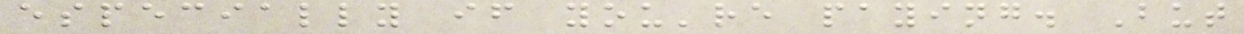especially if you're paying. But
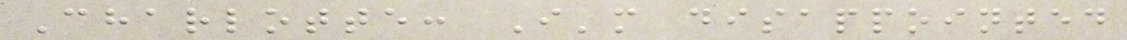Charlotte: I'm disappointed
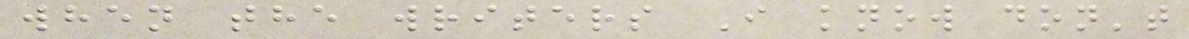when the writers I know don't
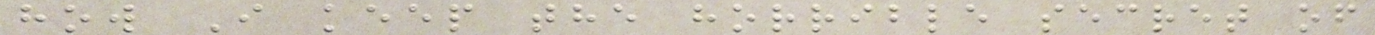how I keep the horrible secret of
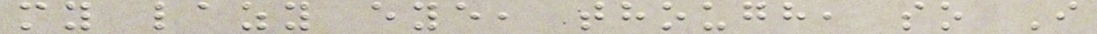my lazy eye, though, so I
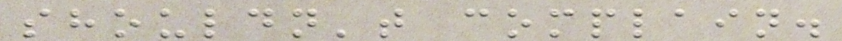shouldn't complain.
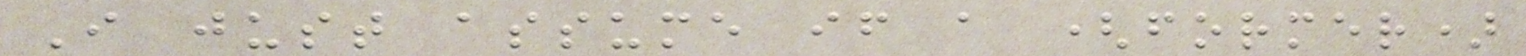I just assume if a (former)
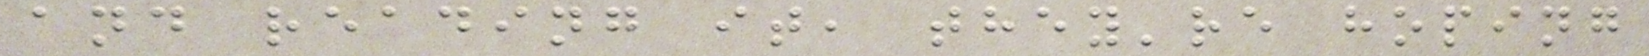and reading it, they're hoping
